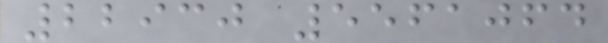22930 5561064
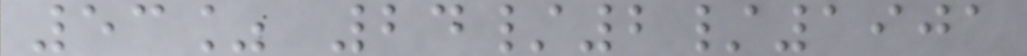53% 24/2/1901
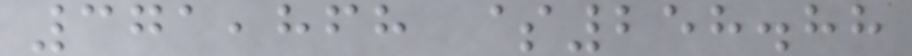371,868 $258.88
